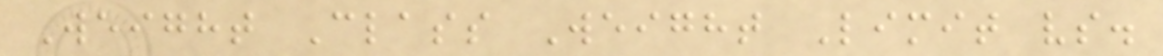Weight Class Weight Limit vs.
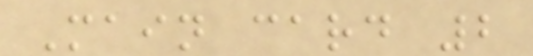Main card 2
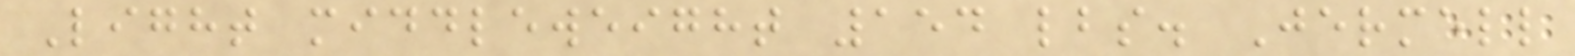Light middleweight 154 lbs. Jermell
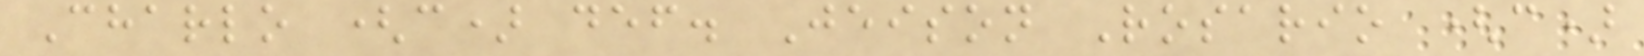Charlo (c) def. Jeison Rosario (c)
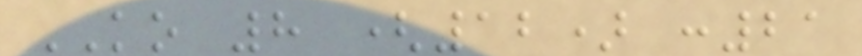KO 8 (12) :21
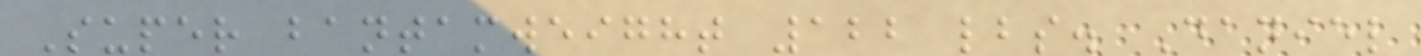Super bantamweight 122 lbs. Daniel
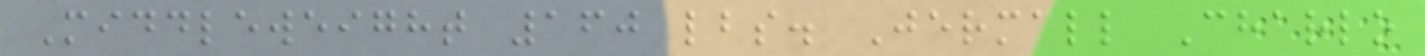Middleweight 160 lbs. Jermall Charlo
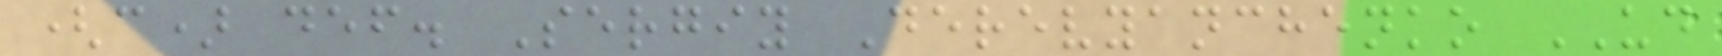(c) def. Sergiy Derevyanchenko UD
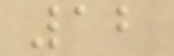12
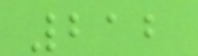212
